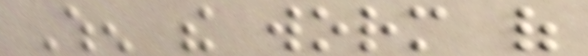When the worm of
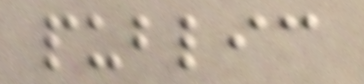public
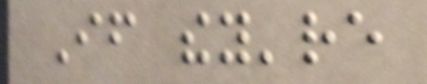If they're
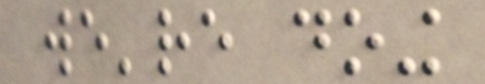we're doing
